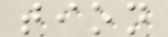tion
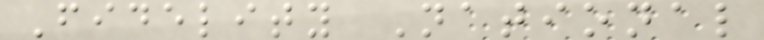Fidelity National
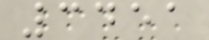3451
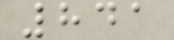841
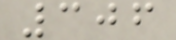306
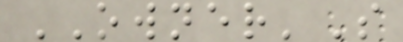OWNER'S
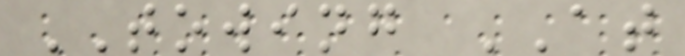TOWING AT
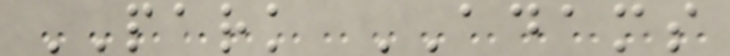PARK ADAMS
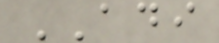ADI
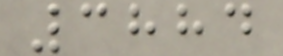3884
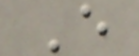E
